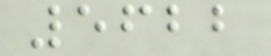5622
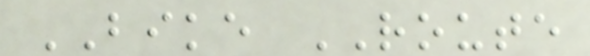BIKE ROUTE
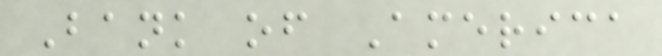Bank of America
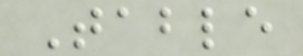Table
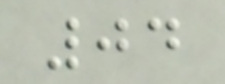04
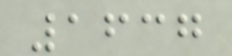1637
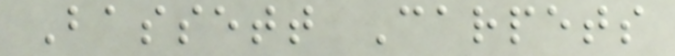Bassett Carpets
